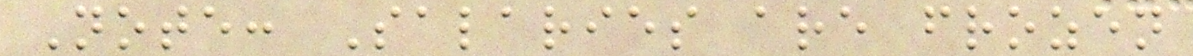Note: Salaries are frozen
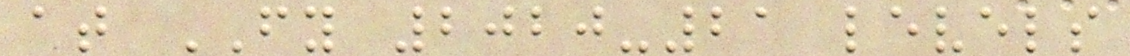at FY 2020-21 levels
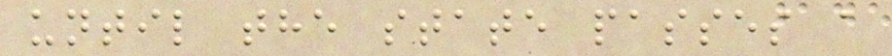until the state passes a
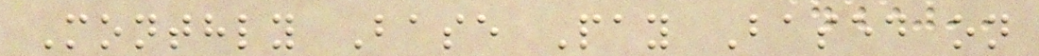Monthly Base Pay Based on
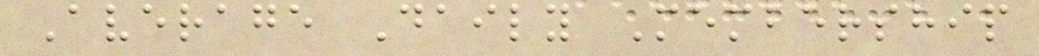Average Daily Membership
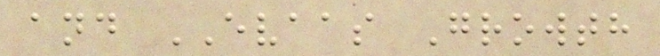and EVAAS Growth
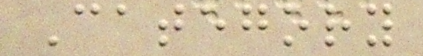Category
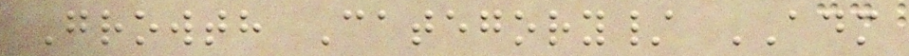Growth Category/ ADM
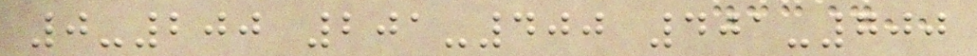0-200 201-400 401-700
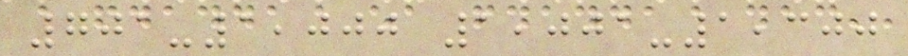701-1,000 1,001-1,300
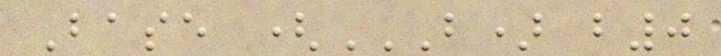Base (B) B0
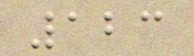123
